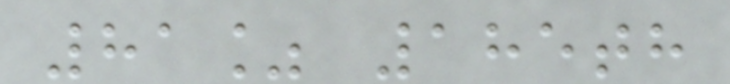81% 185th
